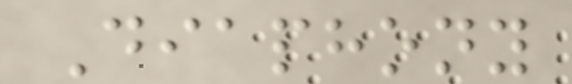Diaphony
